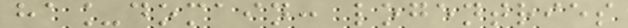ha_domain: logentries
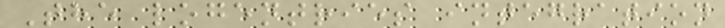The logentries integration
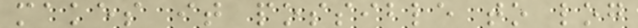makes it possible to log
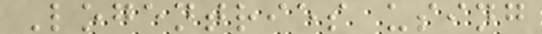Logentries using
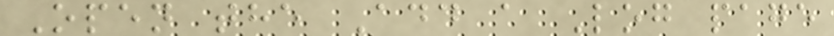Open the Add a Log page
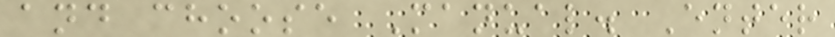and choose Manual. Enter
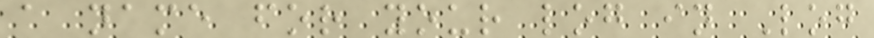a name for your log in Log
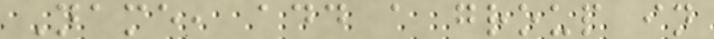Name, add a group in
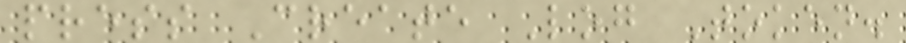press Create Log Token.
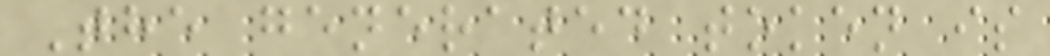The generated token is
